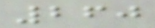260
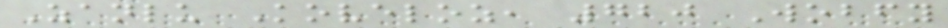Zanlu Koveloz, 720 Wobfy
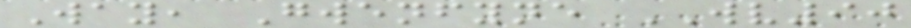Way, Gwenfyne WV90
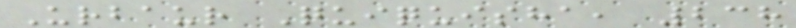Urbaur Quiquisha, 238
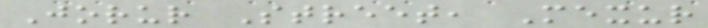Jorur Street, Mexur
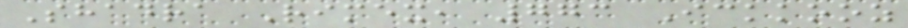Shadra Rimex, 773 Ickkooz
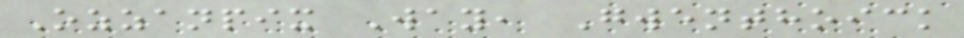Ozzanpix Way, Gwenthoick
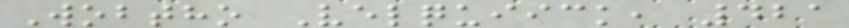Wobtho Velquiick, 421
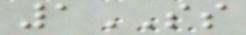1SS
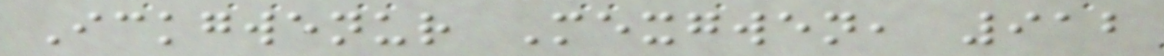Ickgwenur Mexgwen, 912
